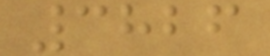3826
